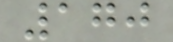170
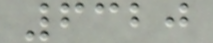6320
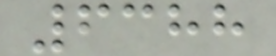6388
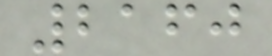2160
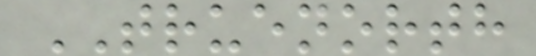TRUENORTH
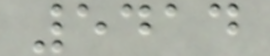5414
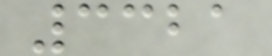3321
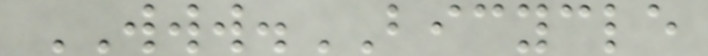WWW.BICYCLE
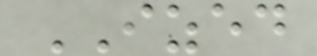IZED
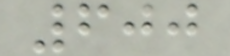600
